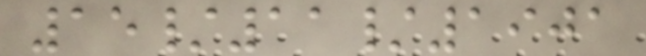15/11/1901
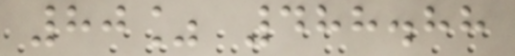80% 488.88
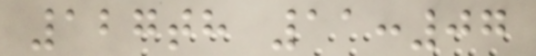127th 11:07
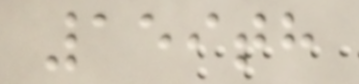159th
